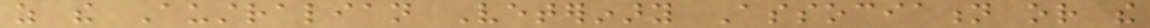as the Australian Veterinary Association or the
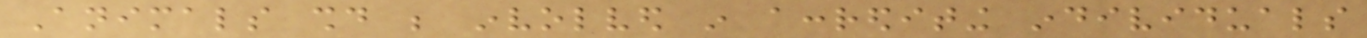Animals should be involved in accrediting individuals
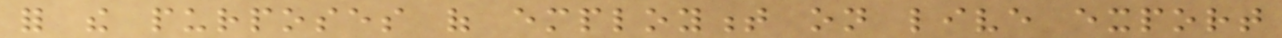for the purposes of employment on live export
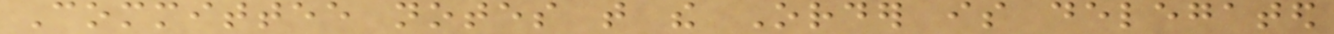Committee notes that the Order is delegated
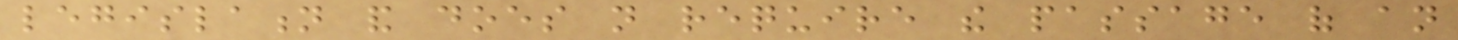legislation and does not require the passage of an
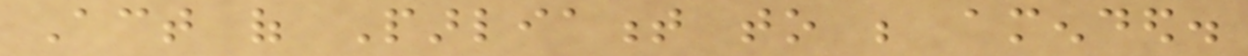Act of Parliament to be amended.
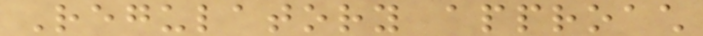Regulatory approach
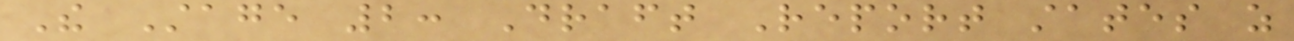The Stage 2: Draft Report states as
